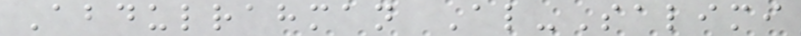Abdulrahman Al-Salimi
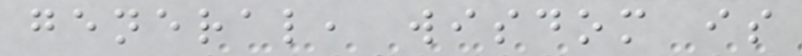general, wisdom is
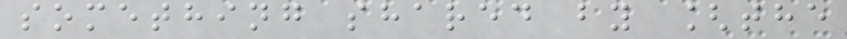something shared by [the
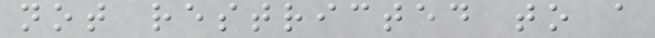not restricted to a
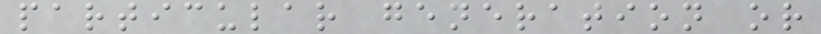particular generation or
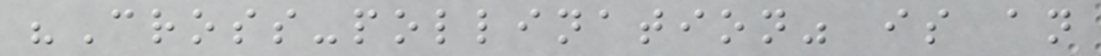"Cross-pollination" is an
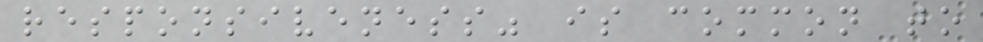responsiveness" is common to
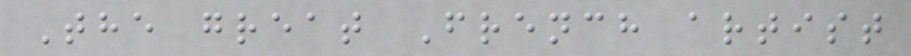The great French artist
